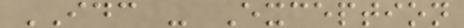IDC - Exception
